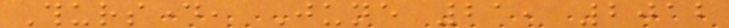Thursday, June 21, 2012
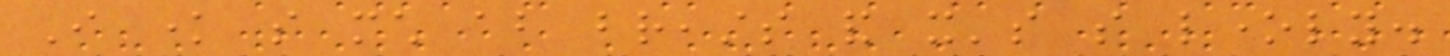I know so much about breasts and it's so lonely.
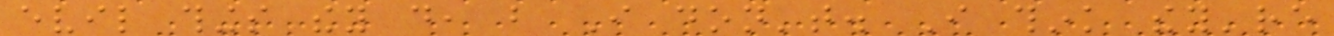evil things they do, but I don't. I think they're
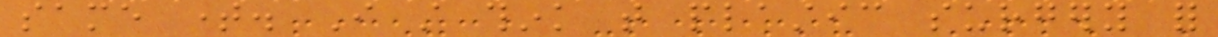same time. I still think that plastic surgery for
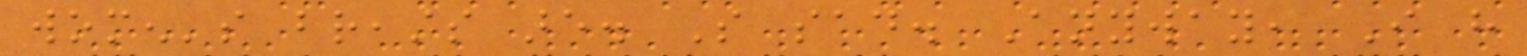women's breasts are. So sad. Anyway, I have
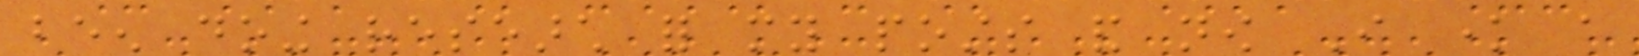been doing research for my posts and now I know a
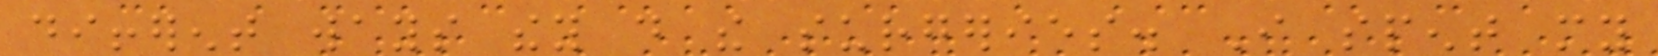different ways they do the surgeries. I spent my
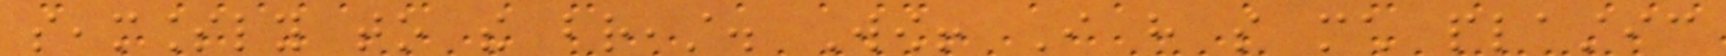seamlessly to the breast. Wow! I have so much plastic
